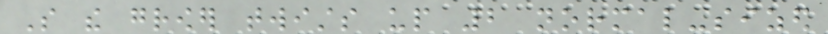So the grower twists up 2 normal-sized
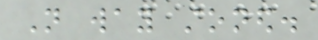Not way stoned.
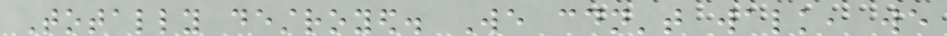Totally destroyed. We couldn't walk, we
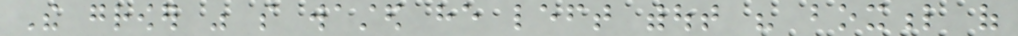The grower was so wasted he left without his boxful of
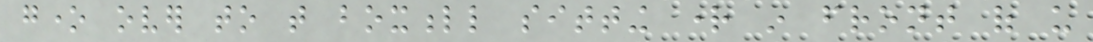gone over to that boxfull sitting right in front of us
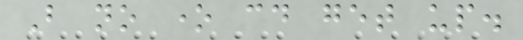But no one could get up.
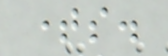times.
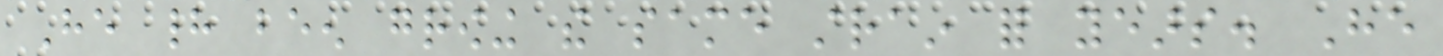He had been growing the same strain for years. He
